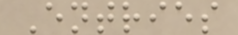Entries
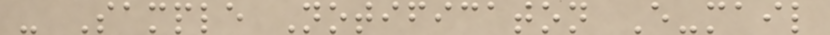- Sample Notificaton E-mail
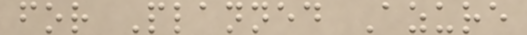for Planned Azure
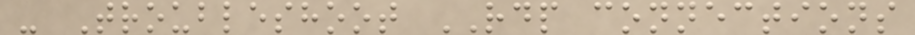- Troubleshoot RDP connections
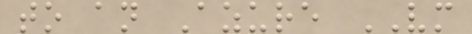to an Azure VM
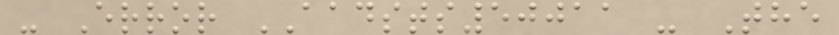- Error AADSTS50011 - The
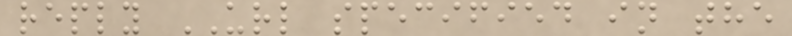reply URL specified in the
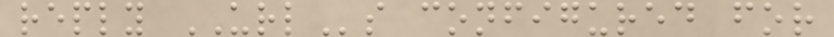reply URLs configured for
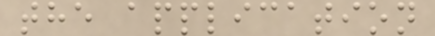the application
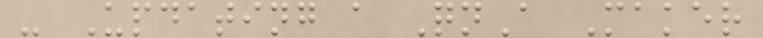- Updating a QnA Maker
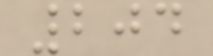204
